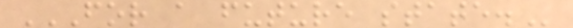FOR A FUTURE STATE.
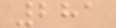281
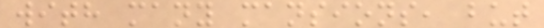with many mansions, but
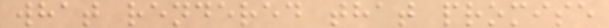what rendered that promise
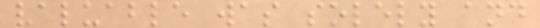valuable was solely and
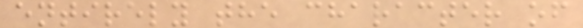entirely the character of
